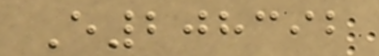E208392
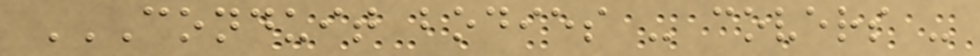CONDUIT BODIES - COVERS -
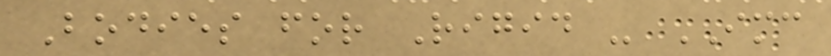Bodies for Rigid - IMC
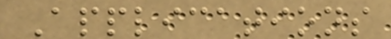Applications
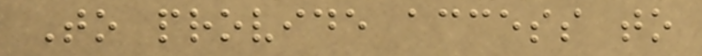To provide access to
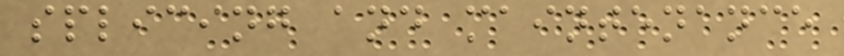splicing and maintenance
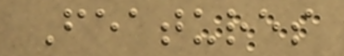Features
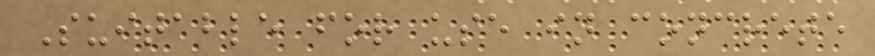Suitable for use in concrete
